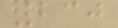230
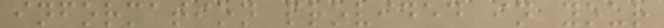information provided in your
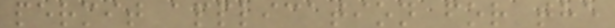permit application for the
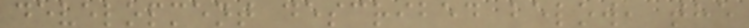development described below, the
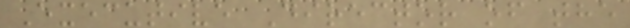Executive Director of the
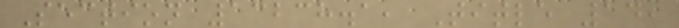Section 13238.1, Title 14,
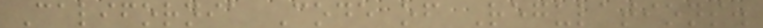California Code of Regulations.
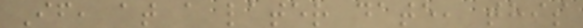If, at a later date, this
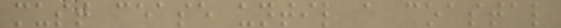must cease until a coastal
